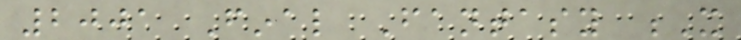2001 Final Fantasy X
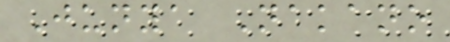Junya Nakano
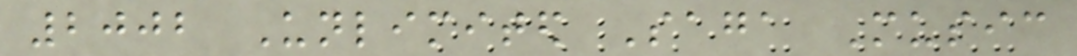2002 Unlimited Saga Music
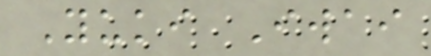Yuki Iwai
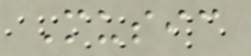Music
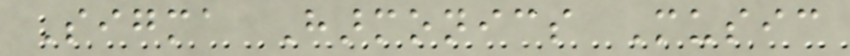Sigma Harmonics Music
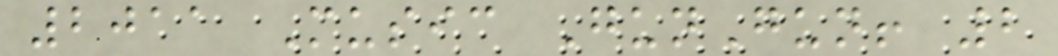2011 Music GunGun! 2
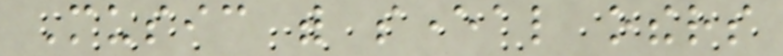Music with several others
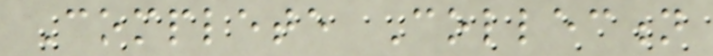Complete Collection
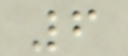6
